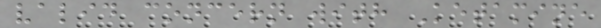valid concern with Ketamine
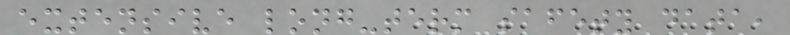extensive long-term safety data,
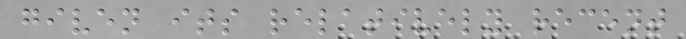given its relatively recent
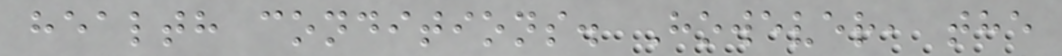health conditions. However, the
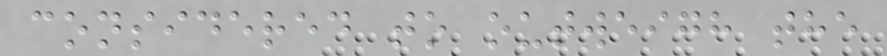considered to outweigh the
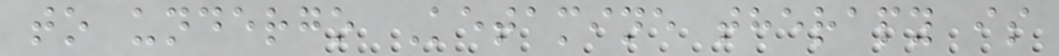to undergo Ketamine therapy is
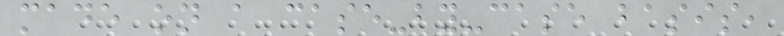made on a case-by-case basis,
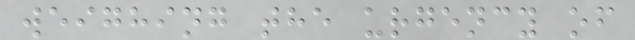weighing the urgency of
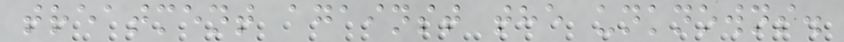treatment against the unknowns.
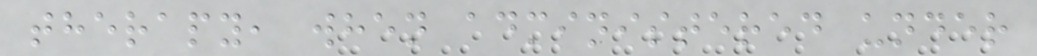therapy, when administered under
